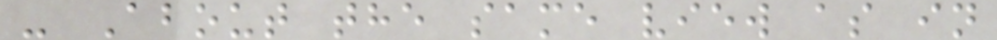- About the same view as in
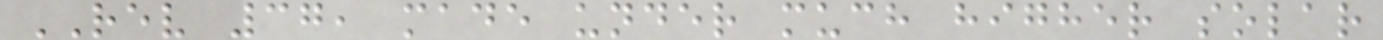REV 37, made under much higher solar
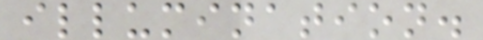illumination.
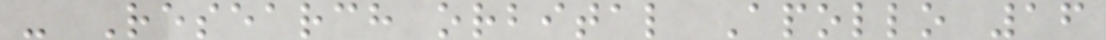- Research orbital Apollo 16
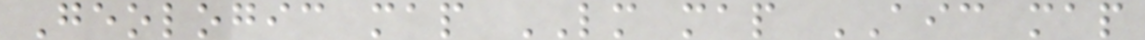Geologic map LM map AIC map
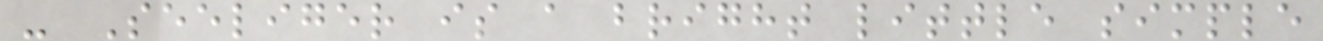- Seeliger is a bright little simple
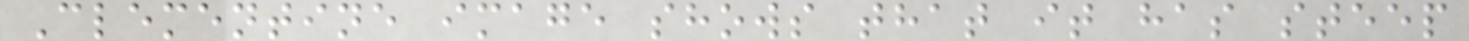Clementine image shows that it has steep
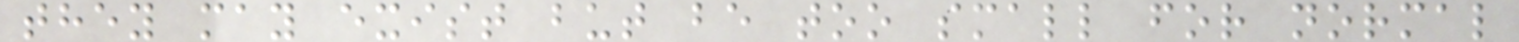they may exist but be too small for normal
